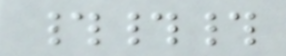###
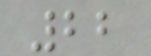22
